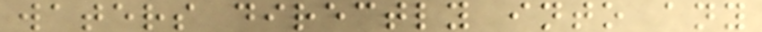waters directly into any
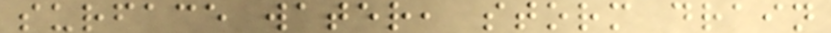surface water, storm drain
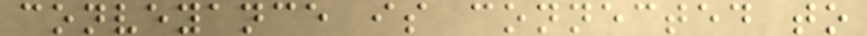conveyance is connected to
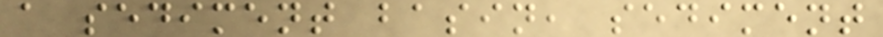a sediment basin, sediment
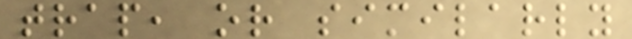trap, or similarly
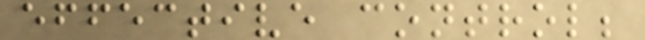effective control;
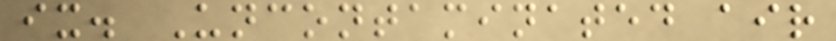ix. Uncontaminated air
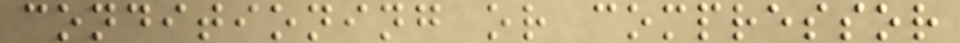conditioning or compressor
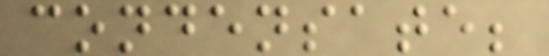condensate;
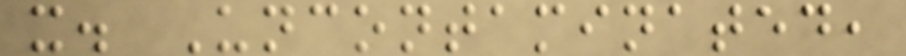x. Uncontaminated,
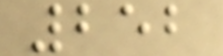252
